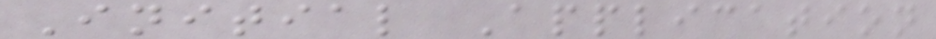Initial Application
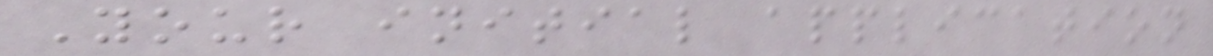Your initial application
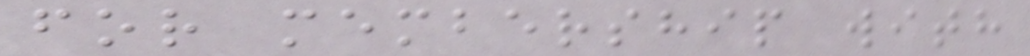for membership with
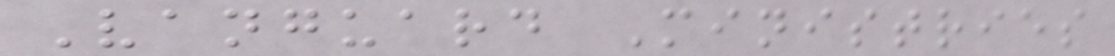Vanguard Ministries
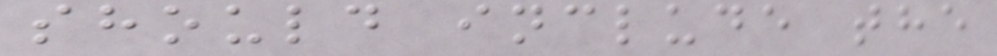should include the
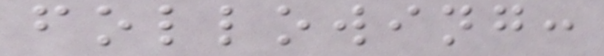following:
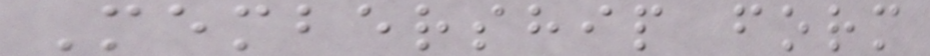Membership form
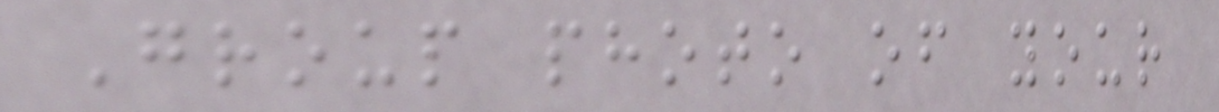Group photo of your
